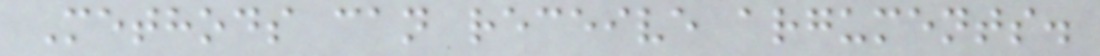Methods can receive arguments.
